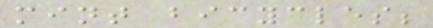mint bicycles;
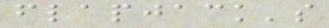flapjack's
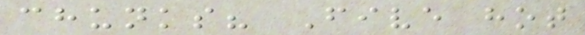chunks? Five hot
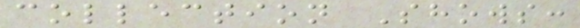collection Shows:
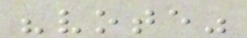"vote"
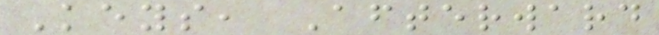Keys, Afterward
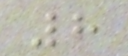8
